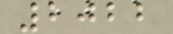2022
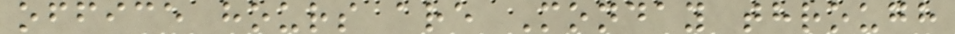office hours are Monday through
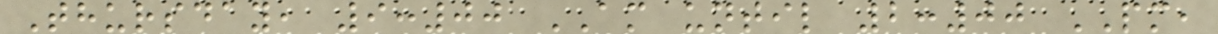Thursday, 9:00 AM until 2:00 PM,
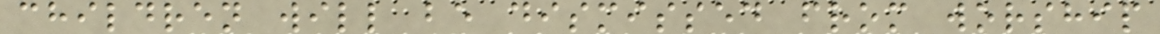children will be dismissed from worship
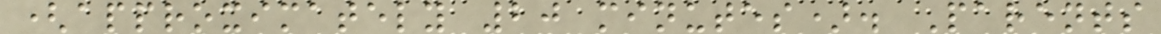(approximately 20 minutes). Parents
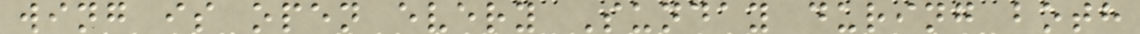wing is open every Sunday during both
